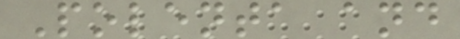Polenta and
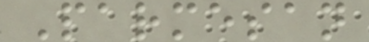Parmesan
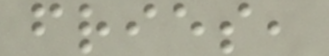fries,
